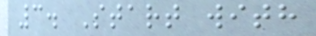3. Start with
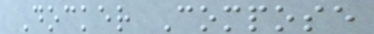Docker Compose
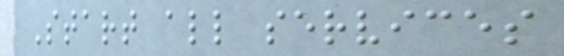Start all services
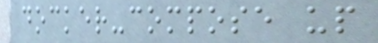docker-compose up
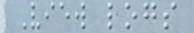View logs
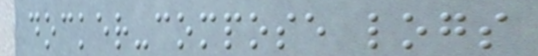docker-compose logs
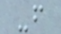-f
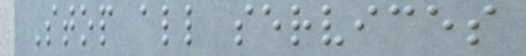Stop all services
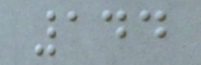144
